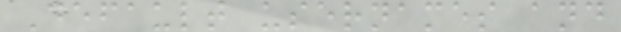Default usernames and
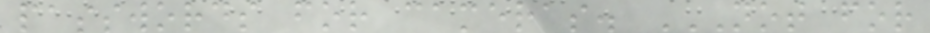passwords for cameras. NOT FOR
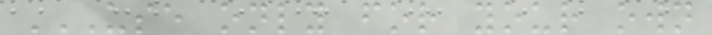USE ONLY FOR YOUR OWN
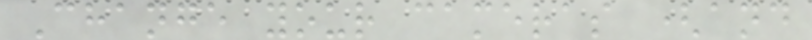Change your cameras (and
